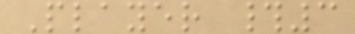Player #3
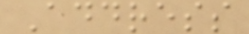Address
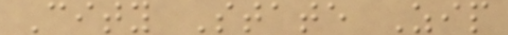City State Zip
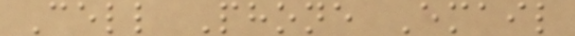Cell Phone Email
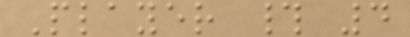Player # 4
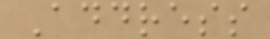Address
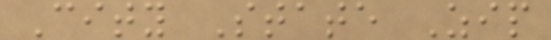City State Zip
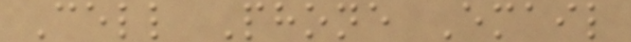Cell Phone Email
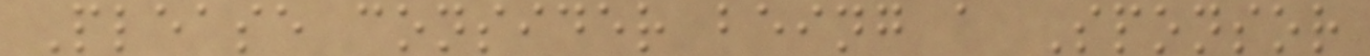Please consider being a Sponsor
